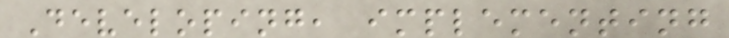Developing, implementing
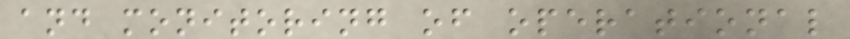and monitoring of operational
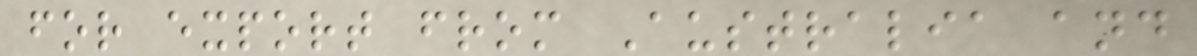for export from Australia and
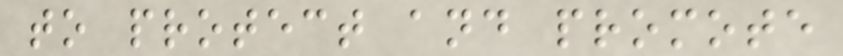to protect and promote
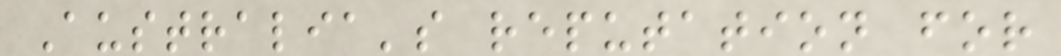Australia's reputation for
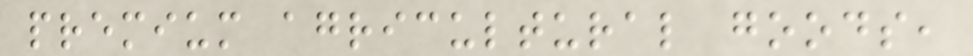premium agricultural goods,
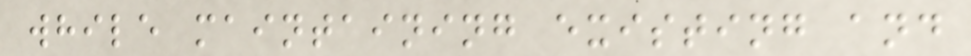while maintaining existing and
